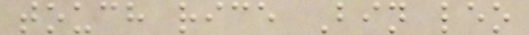touch rice Bin leo
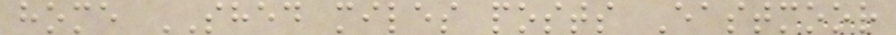home SHED miles posts Eastmoor
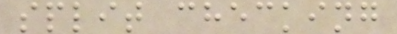split checking
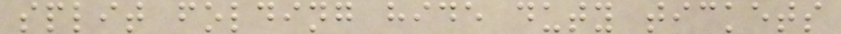split folding hide duty tickets
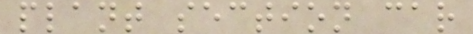plant section car
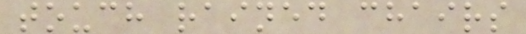touch rained chairs
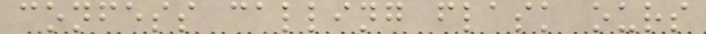confess calling flask ours
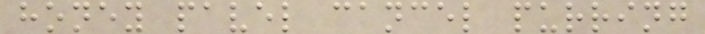honey pavel cancel purring
